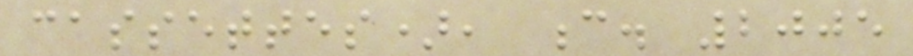cassettes), c. 2005
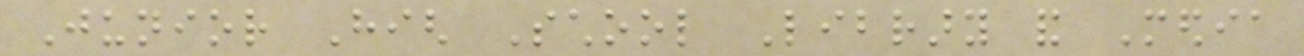Junior High School Library and Media
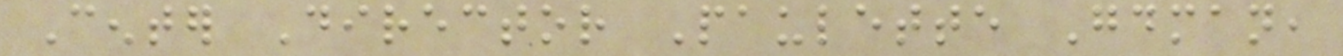Center Director Paulette Goodman,
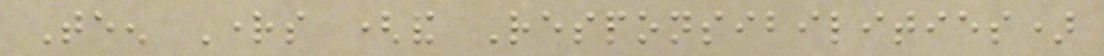Teen Rights (and Responsibilities)
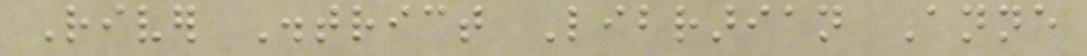River District Librarian Anne
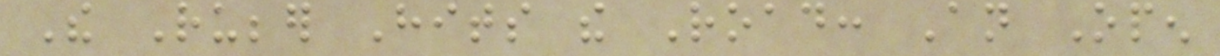The Rubber Hits the Road: An Open
